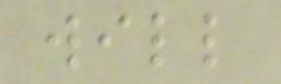will
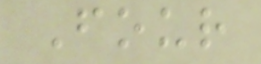Four
